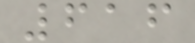616
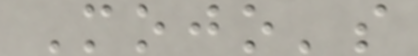Mojo's
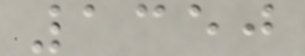1350
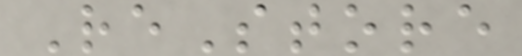ReStore
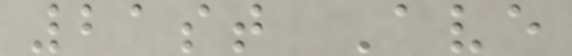21st Ave
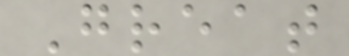Great
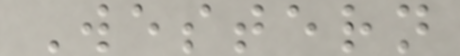Western
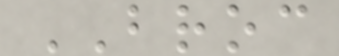BROC
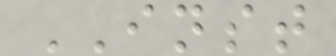INST
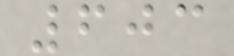603
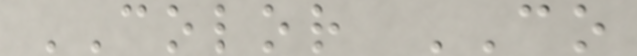COLOR CO
